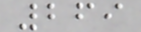269
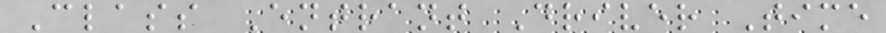Class Entrant Driver Time
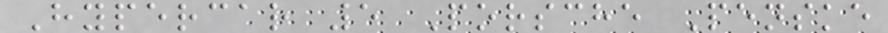Hypercar 5 Porsche Penske
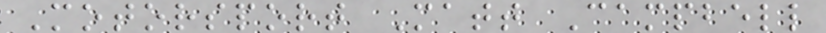Motorsport Matt Campbell
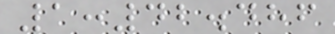1:42.486
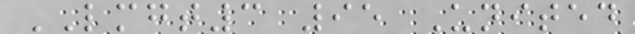LMGT3 95 United
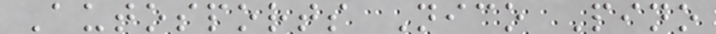Autosports Nico Pino
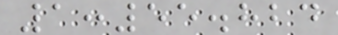1:55.824
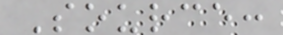Source:
